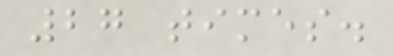27 times.
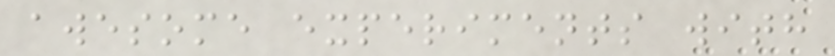awesome experiments with
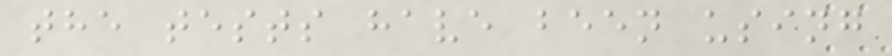the tests have been using
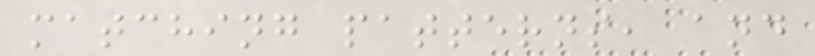matching patterns, and
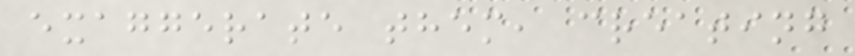exaggerate them, creating
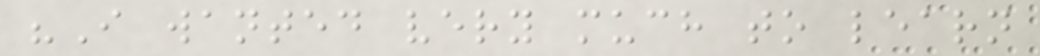"I wanted very much to learn
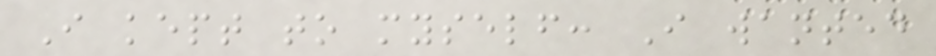I kept to myself: I wanted
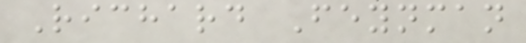Richard Feynman
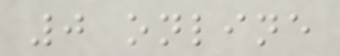0 online
